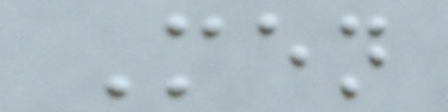Men
